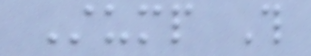Stump This
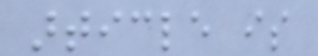article is
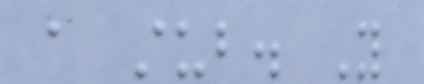a stub. You
